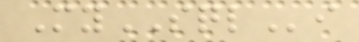MySQLi
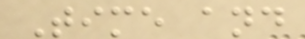Time and
